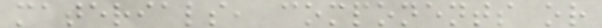materials, components or
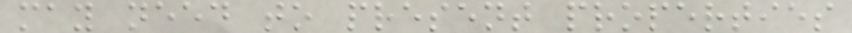may need to present properties
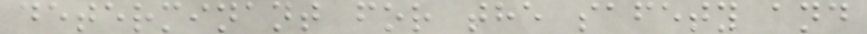determinant for the safety and
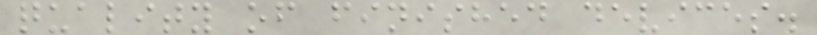quality of finished devices.
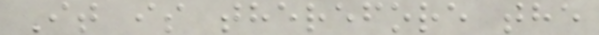It is therefore the
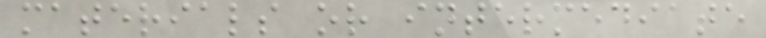materials or intermediate
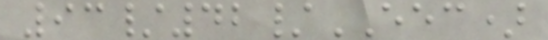93/42/EEC)
